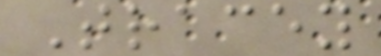Tracey
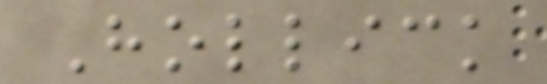Hollick
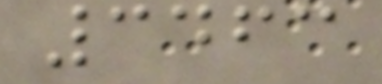3463
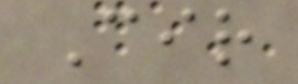Cir
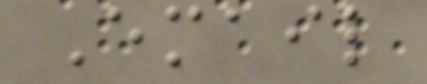Email
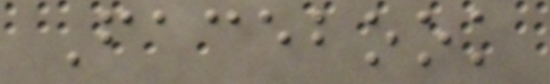Facebook
